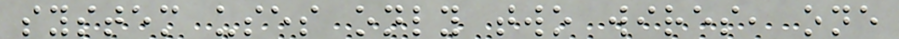system uses only two wires, one
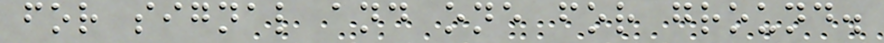for signal and one for ground.
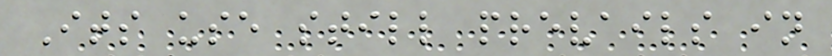Its use still prevails in
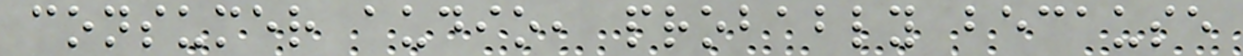consumer audio, probably because
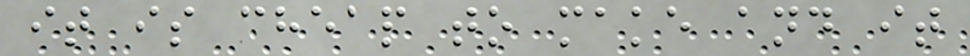it is cheap to make and it
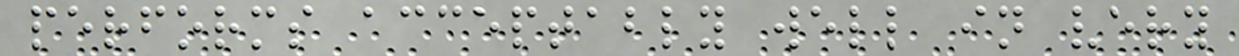performs acceptably well in very
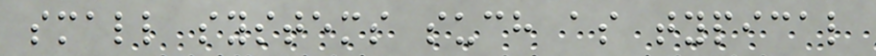small systems such as typical
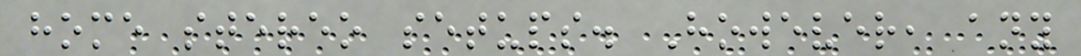home stereo setups. However, any
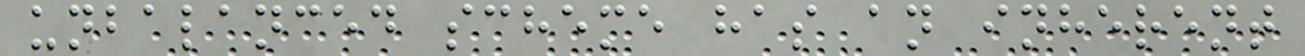unbalanced scheme has an inherent
